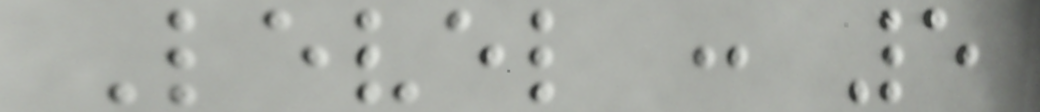Level : 5
